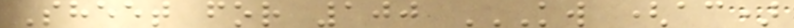Sheet for 100 KW (AC)
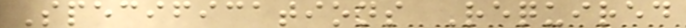Specifications Required
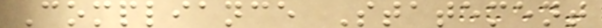Compliance Statement
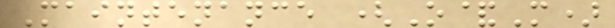Maintenance (O&M)
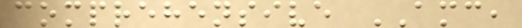comprehensive AMC,
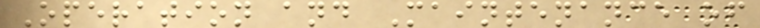Operation and Maintenance of
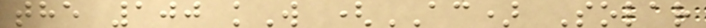the 100 kW (AC) Solar
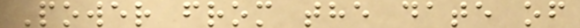Power from the date of
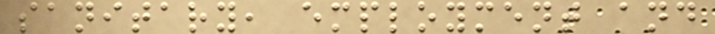sanitary, employment and
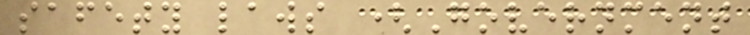safety laws (Government
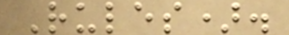Rules).
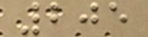205
